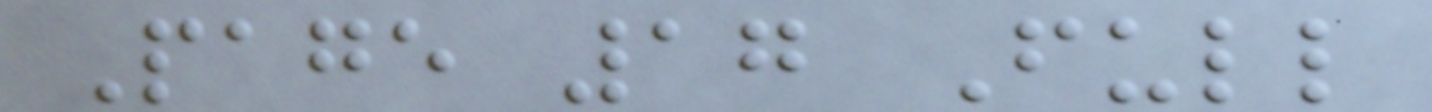Page 17 Full
